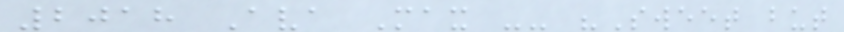2018 Ava Max -- "Sweet but
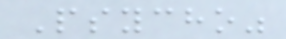Psycho"
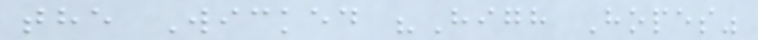the Wicked "High Hopes"
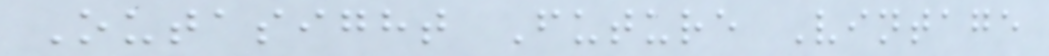Outasight Future Vintage
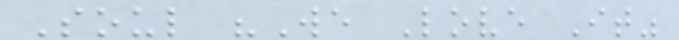Soul "We Love It"
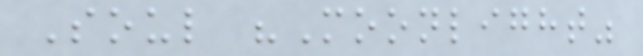Soul "Moonlight"
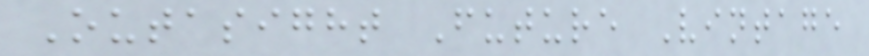Outasight Future Vintage
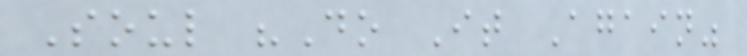Soul "Do It Again"
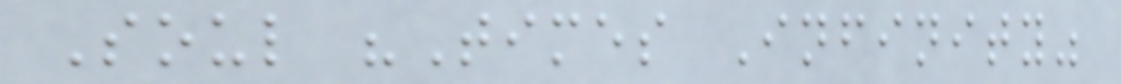Soul "Times Infinity"
